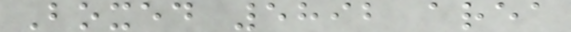Boxed 5892 area
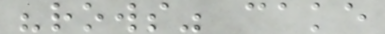"rows" cake
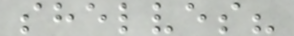shelves?
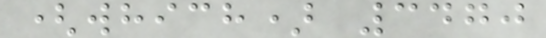(which) 3470
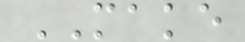MAKE
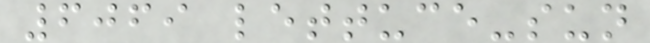6069 lettuce-sun
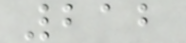212
